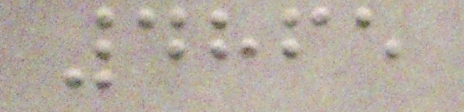4865
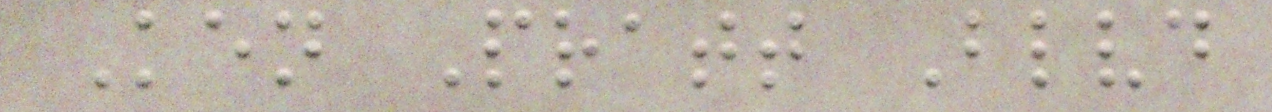Ken Pratt Blvd
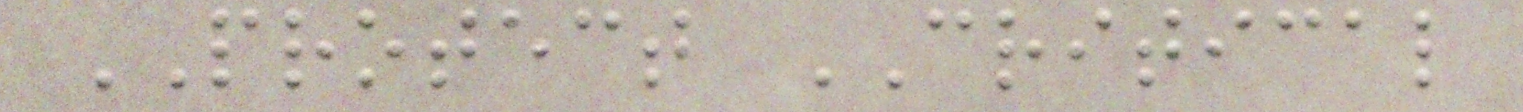PROTECT CRITICAL
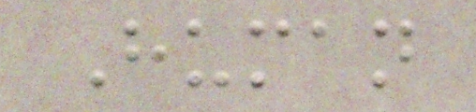Human
